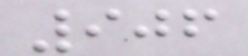906
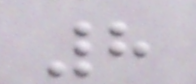8
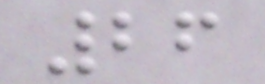26
